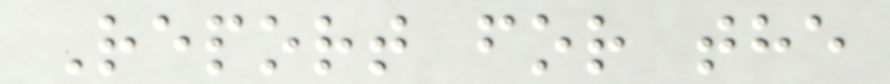Report for the
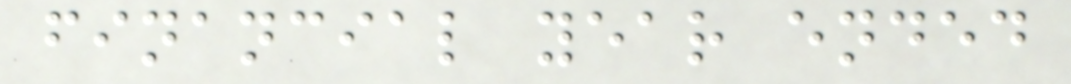financial year ended
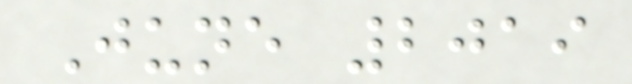June 2019
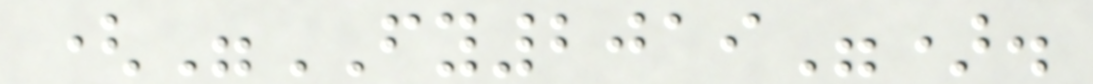("FY2019").
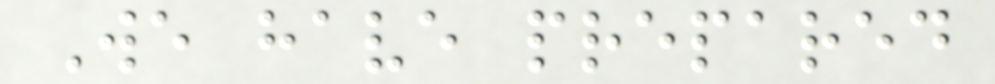We have prepared
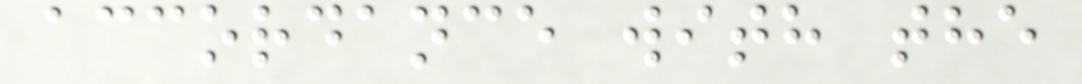accordance with the
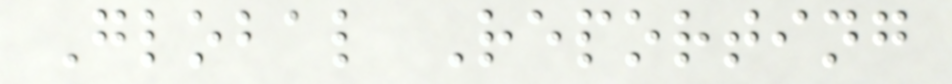Global Reporting
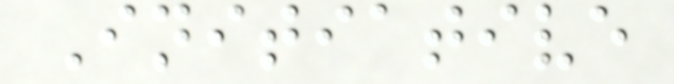Initiative
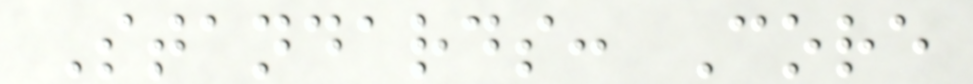Standards: Core
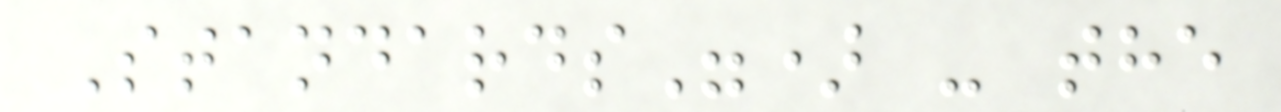Standards") - the
